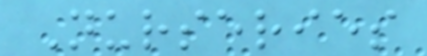Nurseries
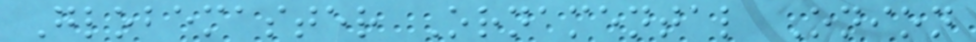Globemaster Ornamental Onion
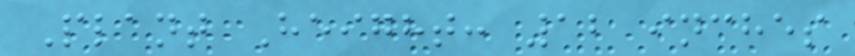Plant Height: 12 inches
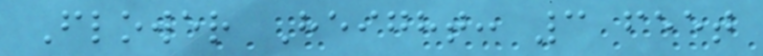Flower Height: 3 feet
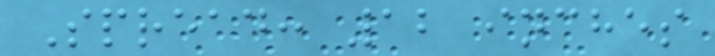Spread: 12 inches
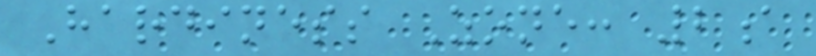Hardiness Zone: 2a
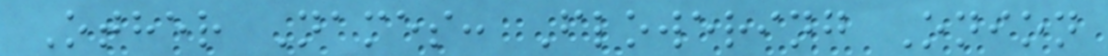Other Names: Flowering Onion
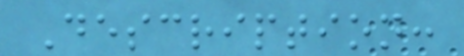Description:
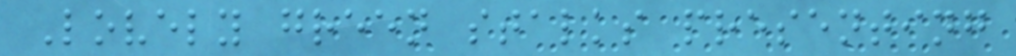Lovely green stalks presenting
